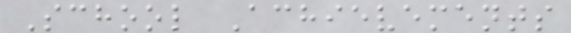School Achievements
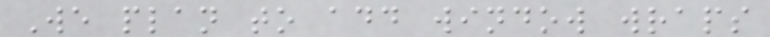We plan to add window wraps
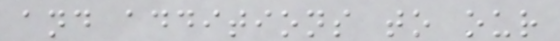and additions to our
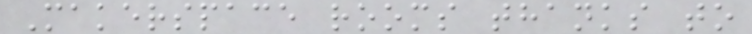Makerspace rooms thanks to
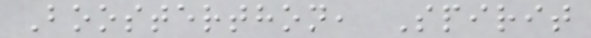Boosterthon, Spirit
